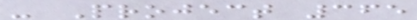- Project 365
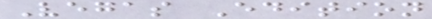Vegas Edition
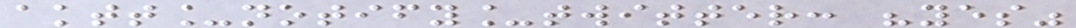aktt_notify_twitter: "yes"
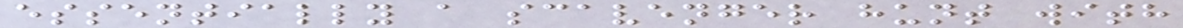essentially a scavenger hunt with
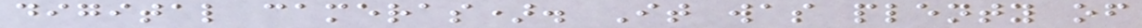digital cameras). It was plenty of
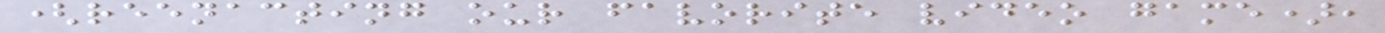(reenacting our favorite video game),
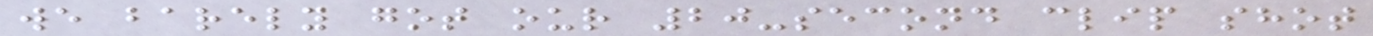we barely got our 20-second clip shot
